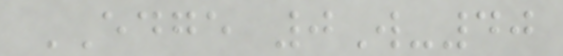EDGE 0W-40
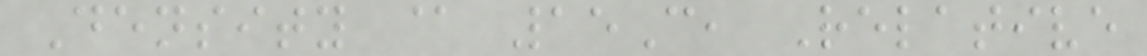Density @ 15C, Relative
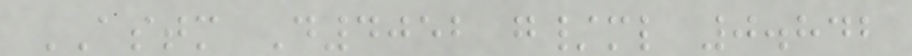ASTM D4052 g/ml 0.842
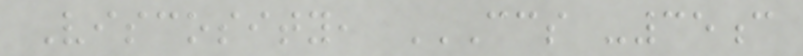Viscosity, CCS -35C
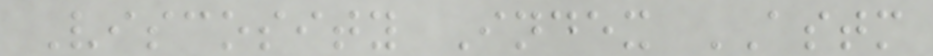Viscosity Index ASTM
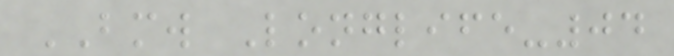BMW Longlife-04
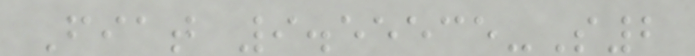Fiat 9.55535-S2
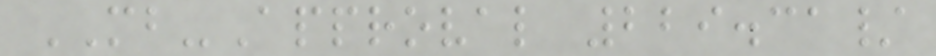MB-Approval 229.31/
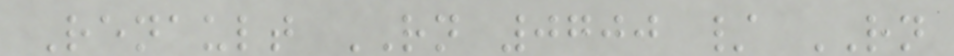Renault RN 0700 / RN
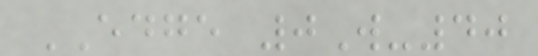EDGE 0W-40
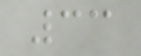33
